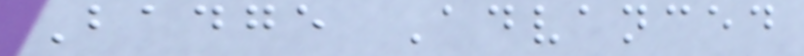Badge Advanced
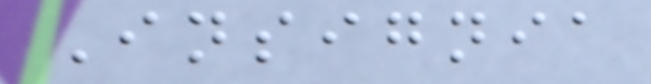Insignia
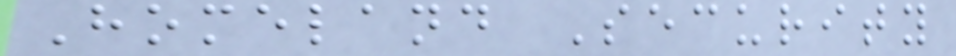Homeland Security
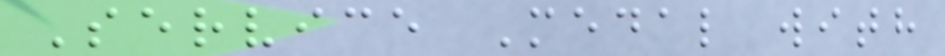Service Medal with
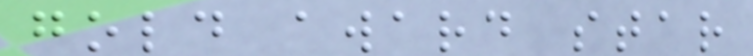gold award star
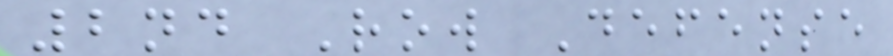2nd Row Defense
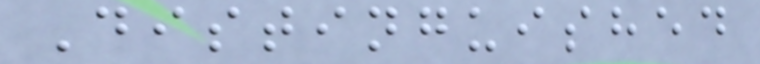Distinguished
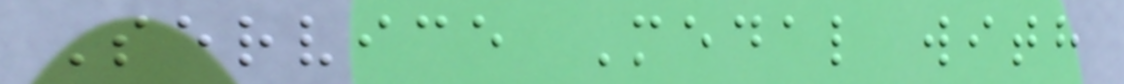Service Medal with
